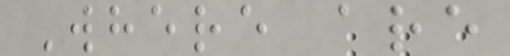Where are
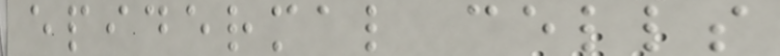epidermal cells
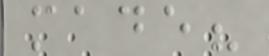made?
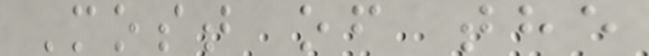Most of the
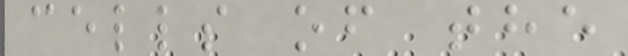cells of the
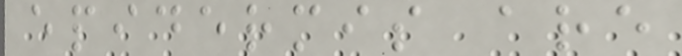epidermis are
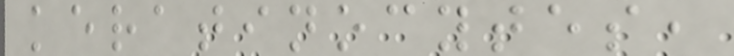keratinocytes,
